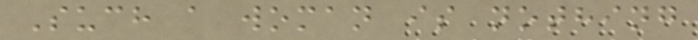Such a woman is nothing
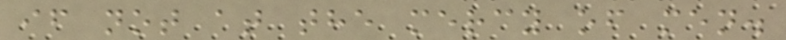if not at the mercy of men.
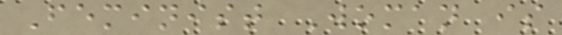Feminist Woman is
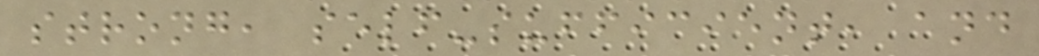strong, self-sufficient, and
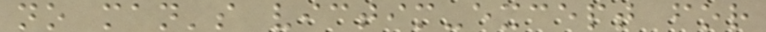no man's victim-except for
